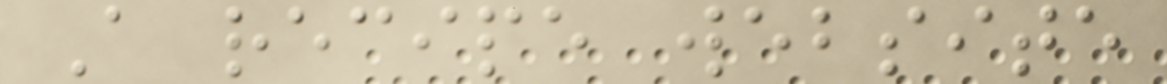A recipe website
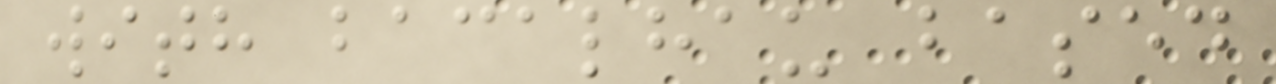with bacalhau based
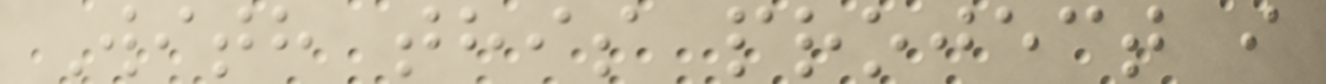With this project i
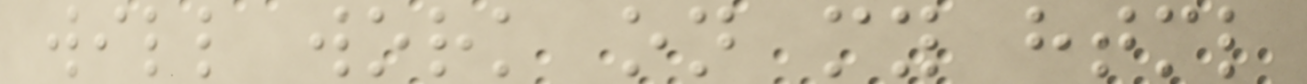will work on my html
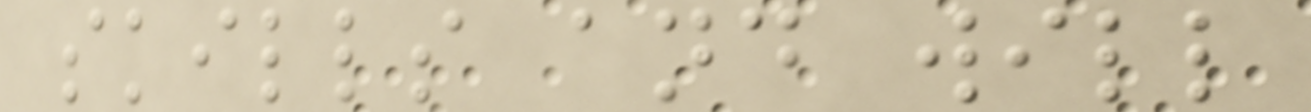skills and will
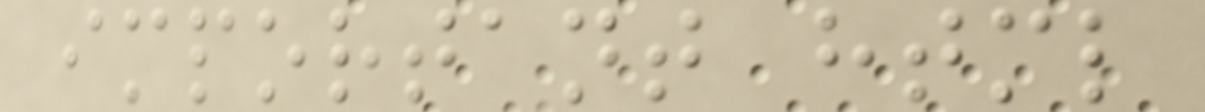important html
